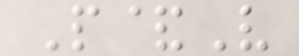P&V
